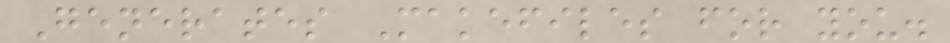Generates Makefiles for you.
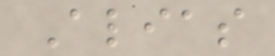Alias
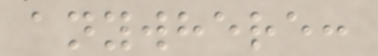anywhere:
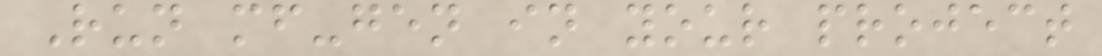Run mf-gen in your project
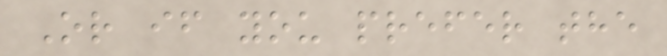Or if you prefer the
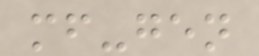mf-gen
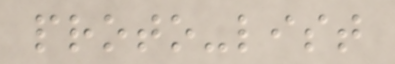proto-list
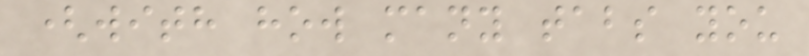(with how many tabs you
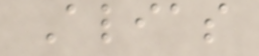Alias
